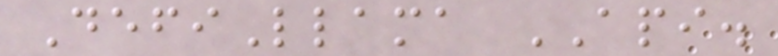DefiLlama API.
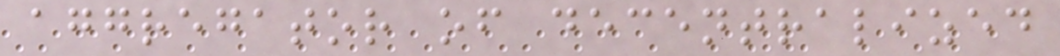aggregator of decentralized
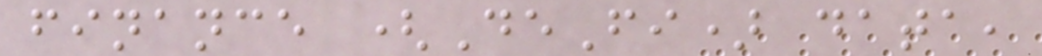finance (DeFi) data,
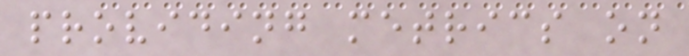providing metrics on
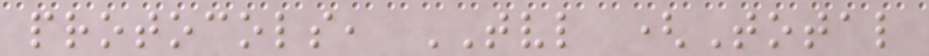protocols, TVL (Total
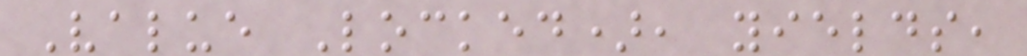Value Locked), yields,
